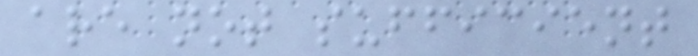are not sufficient
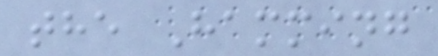the Hamming
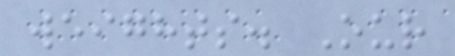weights. Our
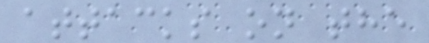attacks on the
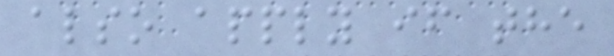also apply if the
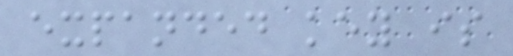expanded key is
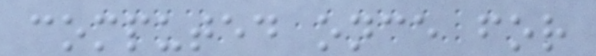computed once for
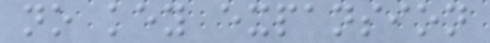no key expansion
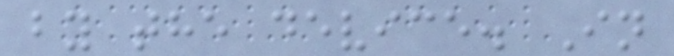by the device. In
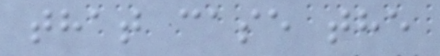that case the
